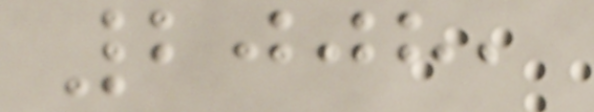2008,
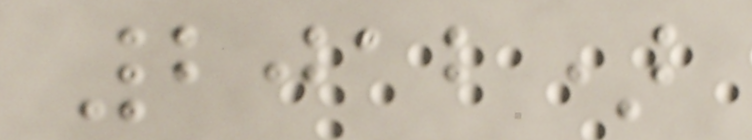2012)
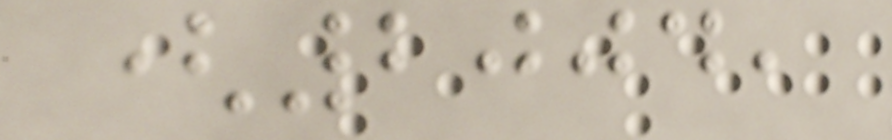(2004,
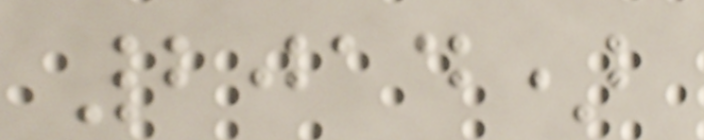2014)
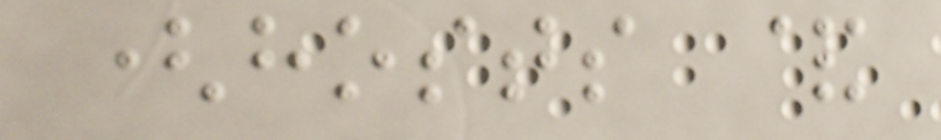(hosts &
